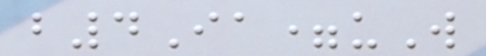b4Ia=uW
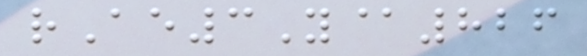rAe3Y@826
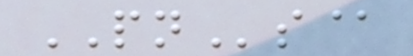PNs@
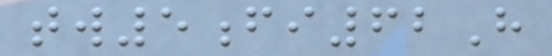tw5fi62H
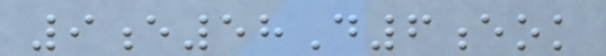9e58D6eok
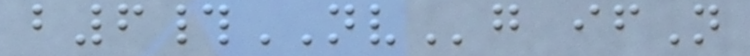b6#NVg ifN
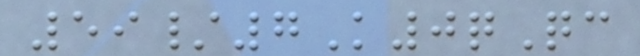59/7K0qQc
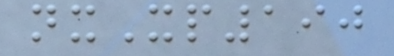nxXp190
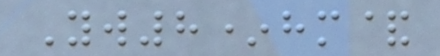Yw8*hm&
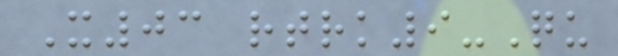X03 rtrk9-Qu
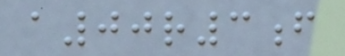a00r3f
